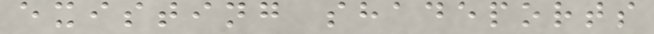existing shadeports
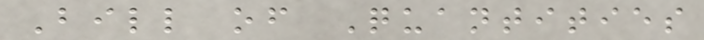Bill of Quantities
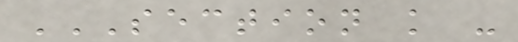SECTION K -
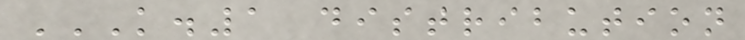K.1 DISTRIBUTION
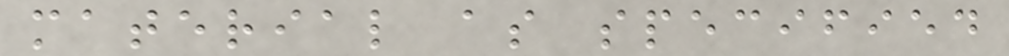material as specified
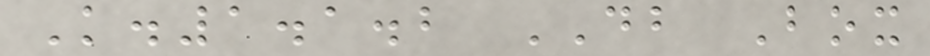K.1.1.2 DB Box
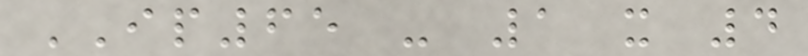IP65 - 1 x 4
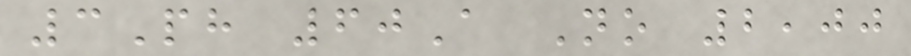3Ph 60A No 2,00
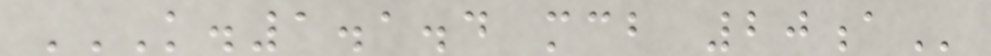K.1.1.4 MCB 20A
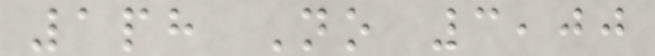1ph No 3,00
